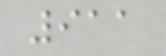911
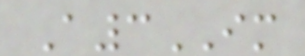A3IM
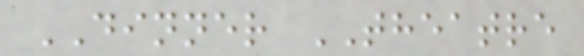DINNER THEATRE
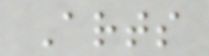Arts
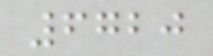6720
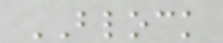BLOCK
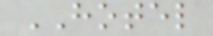HOTEL
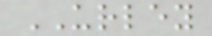URLEY
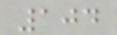104
